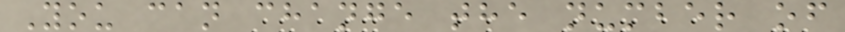You can change the number of
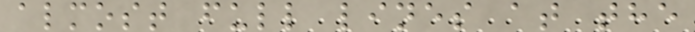almost full lines at the
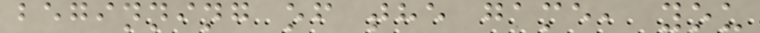beginning of the game, you
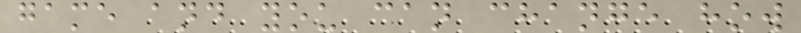game and you can change how
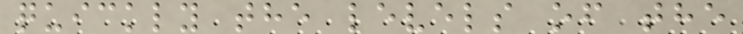quickly the levels of the
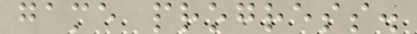game progress.
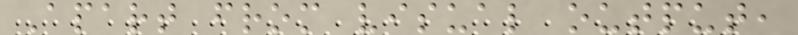Apart from visual output,
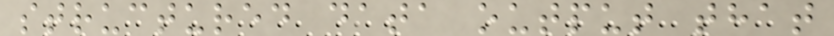structured data output that
